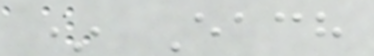* Each
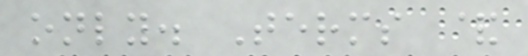only. Terms &
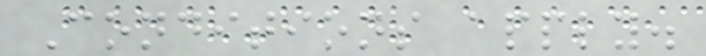Conditions apply.
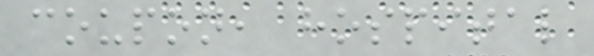coupon, hospital
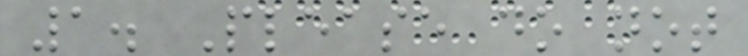1. Please do not
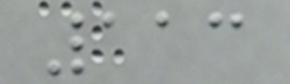113
